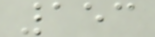153
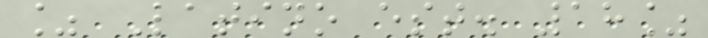% Latino est. 18%
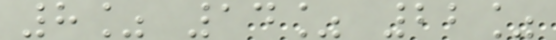8% 14% 22%
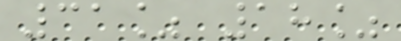31% 18%
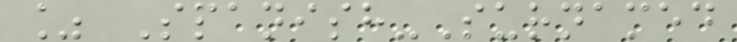% Spanish-Surnamed
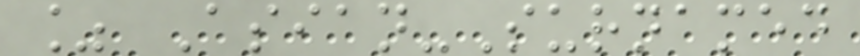% Asian-Surnamed
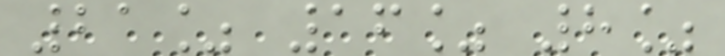21% 16% 8%
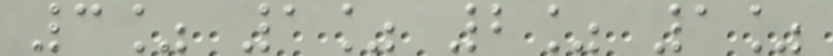3% 1% 2% 1%
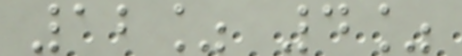12% 4%
